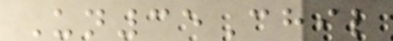Un35Chil
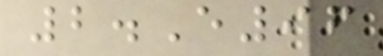2.E96
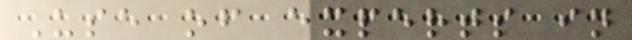Use of experts in
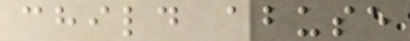child abuse
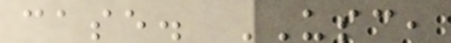case. USC,
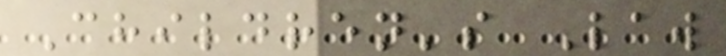Children's Law
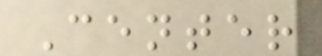Center
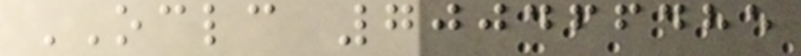OCLC 700466485
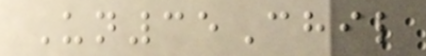Un35Chil
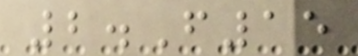2.F15
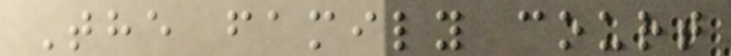The family court
